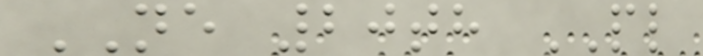NE 20th PL
